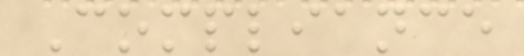Compliance
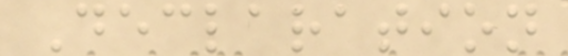Declaration
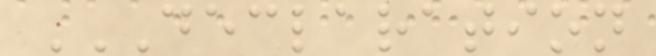DECLARATION
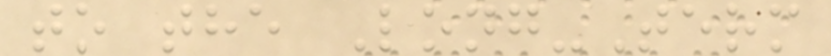to the Long-Term
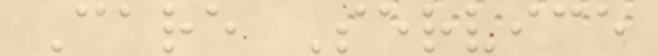Care Service
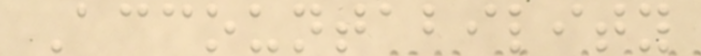Accountability
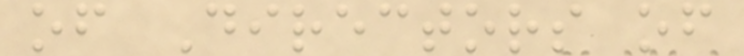of Directors of
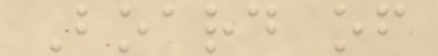Board of
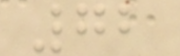72
